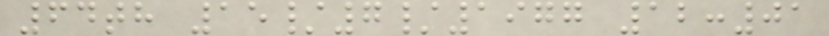64th 15/7/1977 12:01
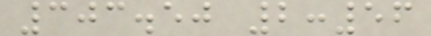303.50 2:56
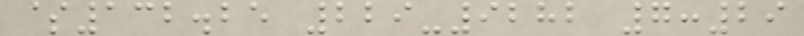$132.25 229-9282 7:29
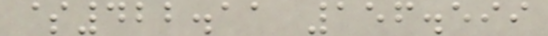$422.11 156.599
